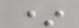*
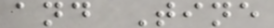and Tine
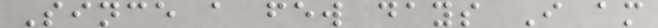Since a few days I am
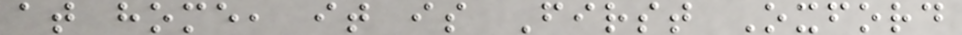at home, it is First Oxford
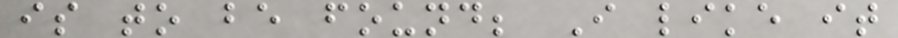is to be found; I like it
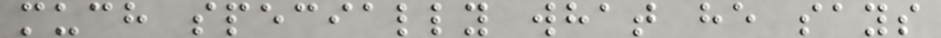much specially what he says
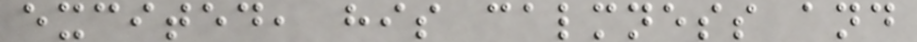excited, his calmness and
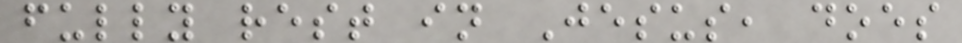fully rest in Jesus, does
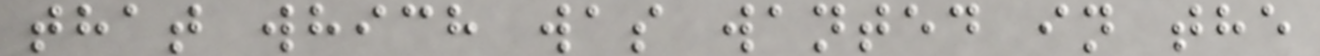that which was wanted in the
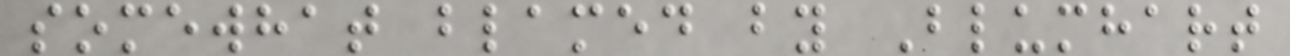somewhat blamed by Blumhart
